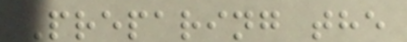Preparing the
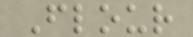Flour
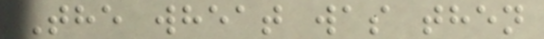The wheat was then
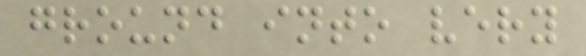ground into very
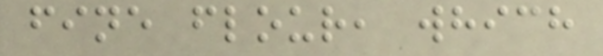fine flour, which
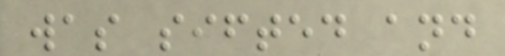was sifted and
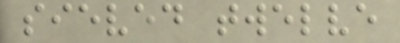sieved twelve
